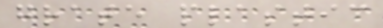grate plastic
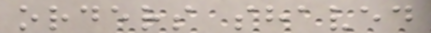orders shaved
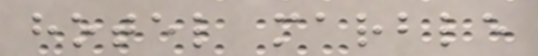hotel marble
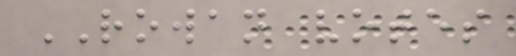ROWAN votes
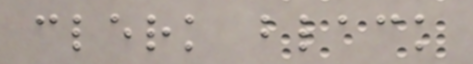clerk black
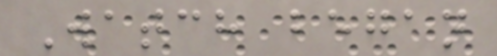Watch began
